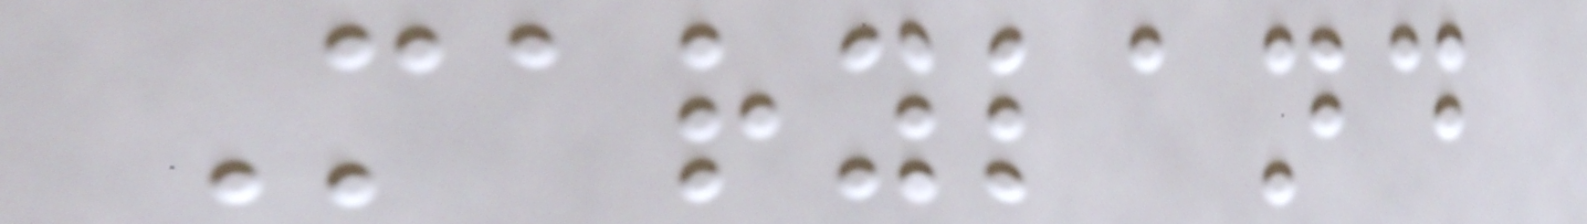Maryland
